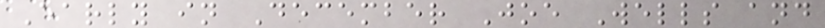Early in December Joe Wells and
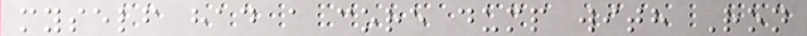myself had a core dump with Ron
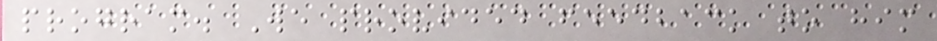program. We provided feedback to him
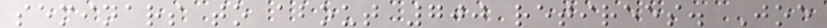seminars to about 700 retirees. Joe
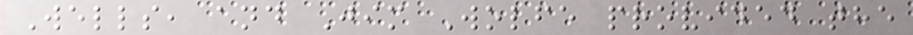Wells, and Jim Wolfe provided the
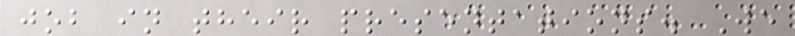job in their presentations. We
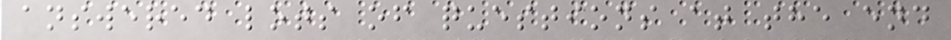answered lots of questions at the end
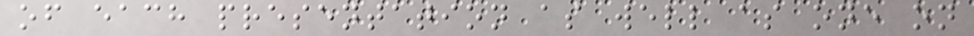of each presentation as well as one on
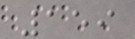159
